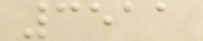3511
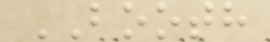BOOTH
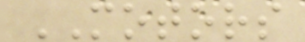MOTORS
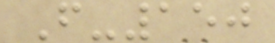F-150
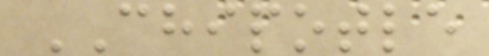CHIPOTLE
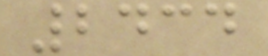2434
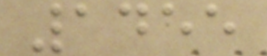1455
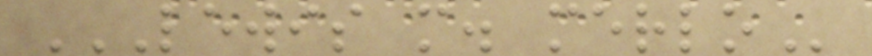LEWIS M. MERLO
